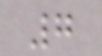7
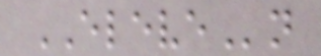ELEVEn
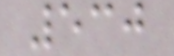530
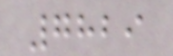7829
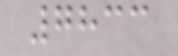7833
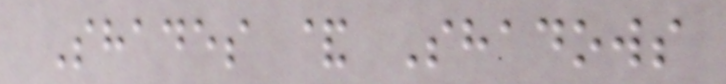Shades & Shadows
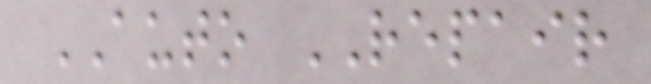AUTO REPAIR
